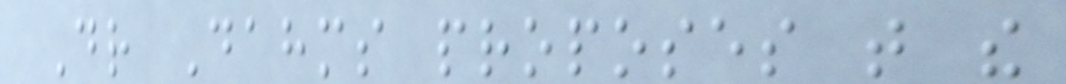Dr Dahms proposes that the
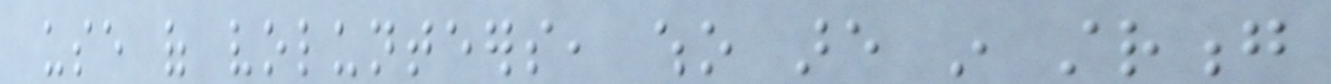use of volunteers, who are in strong
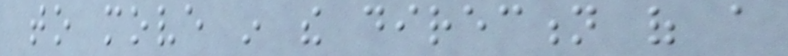to move in the direction of a
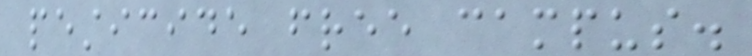pesticide free campus.
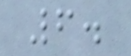6.
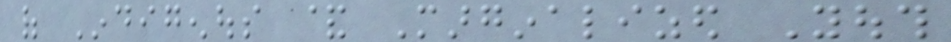of Indigenous & Marginalized Youth
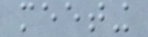meeting
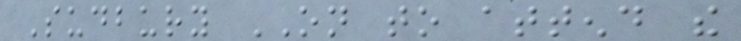Sudbury ON to attend the
